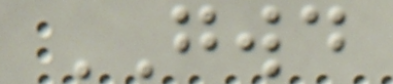GWD
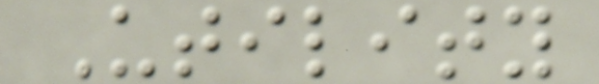Utility
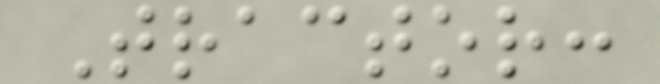Tractor:
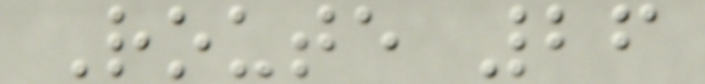Route 26
